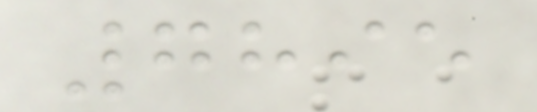7895
